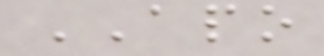APO
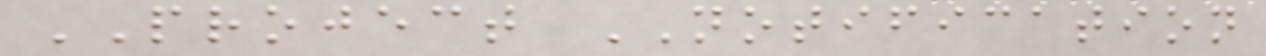PROJECT NOTIFICATION
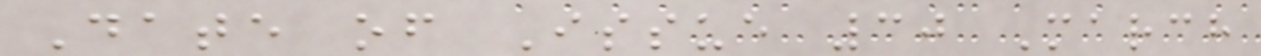Date of Issue 30 March
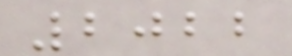2022
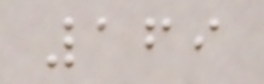169
